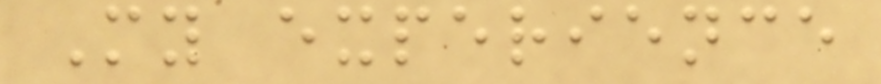My experience
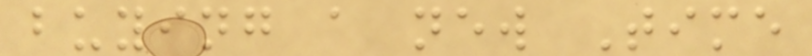buying a new Time
